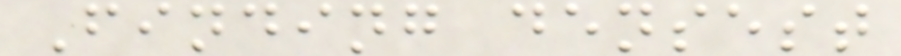Finding densest
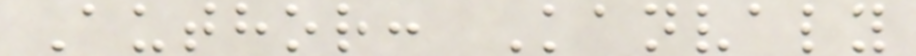Author: Kanvaly
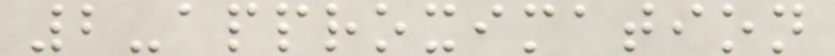2-approximation
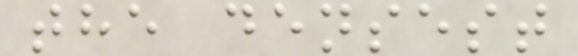the densest
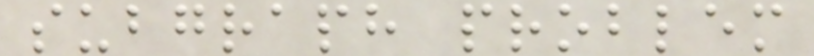subgraph problem
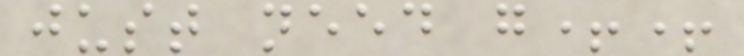just need g++
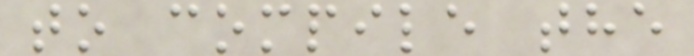to compile the
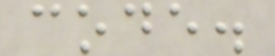code.
